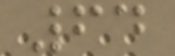64
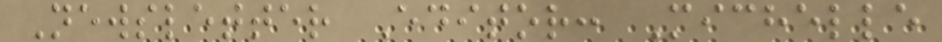Newsletter Editor: Michelle
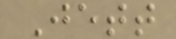Jett
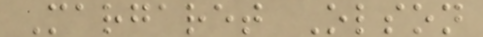Margaret Olson
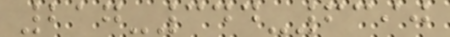217-344-6390
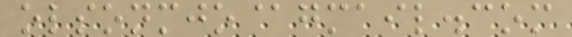olsonmjo@gmail.com
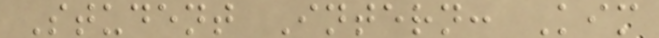Student Intern: Kim
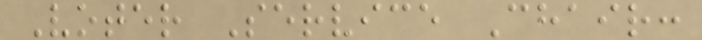Voter Service Chair:
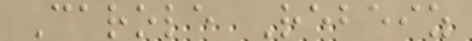Carole Rebeiz
